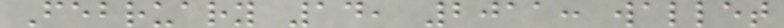February 14, 2011: wallet
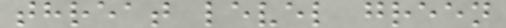threat level green
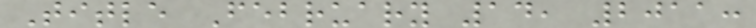Title February 14, 2011:
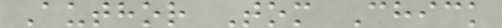Author Tom Chick
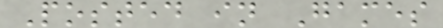Posted in Games
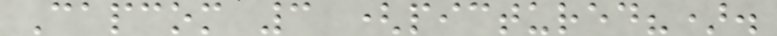Capcom 3 (pictured?).
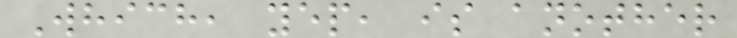Which, yep, is another
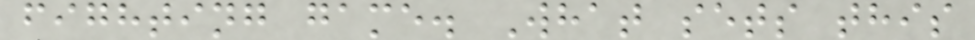fighting game. What sets this
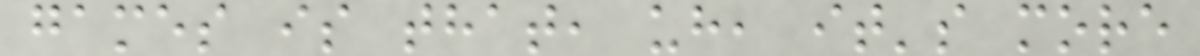games is that, uh, it's more
